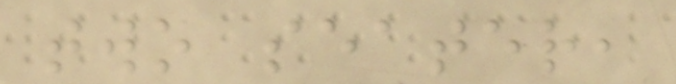two seater,
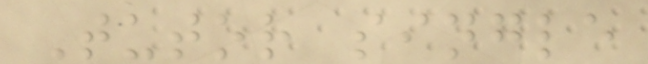Tutor single
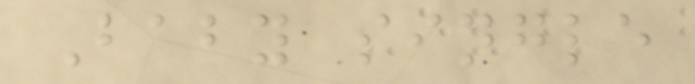Baby single
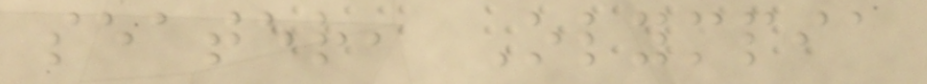seater, Olympia
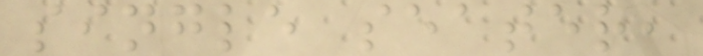single seater,
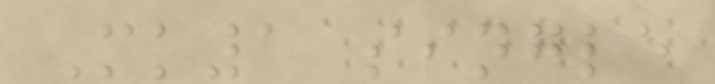Mk1 single
